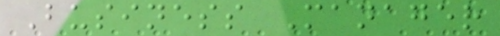Business Manager
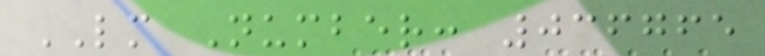LM Number: 036765
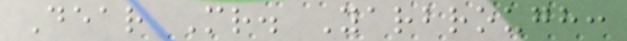Dear Mr. Yarbrough:
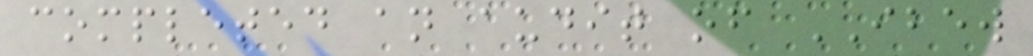completed an audit of IBEW
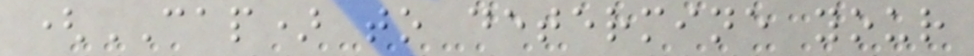(CAP) to determine your
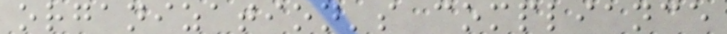organization's compliance
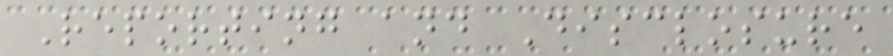Reporting and Disclosure
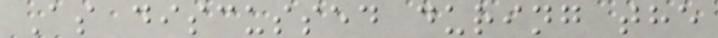As discussed during the
